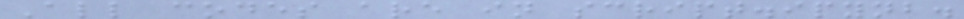All codes are in script.ipynb.
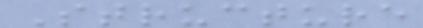Structure
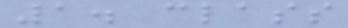1. class
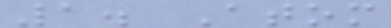1. Atom
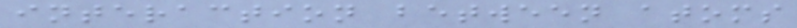interaction between atoms
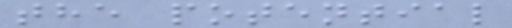the potential
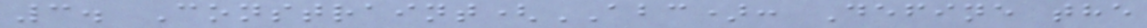3. Constraint(ABC): Define the
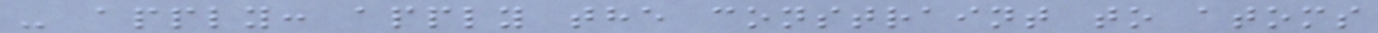- apply: apply the constraint to atoms
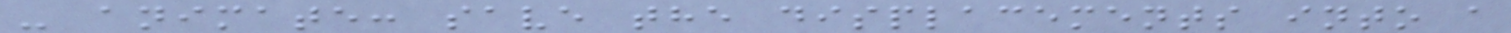- animate: save the displacements into a
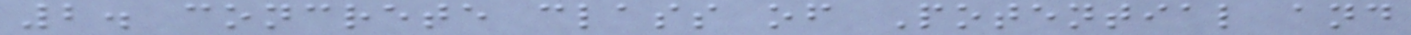2. concrete class of Potential and
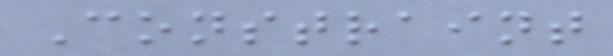Constraint
